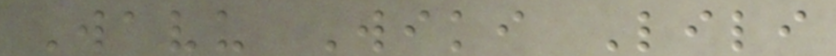Wavu Wiki Lili
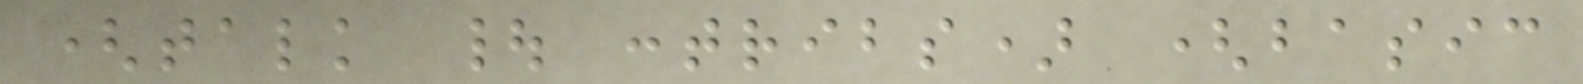(talk | contribs) (basic
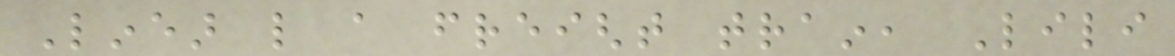Linear like a freight train, Lili
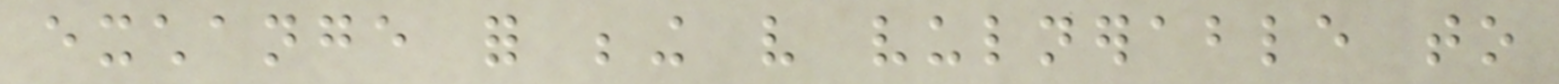exchange for being very vulnerable to
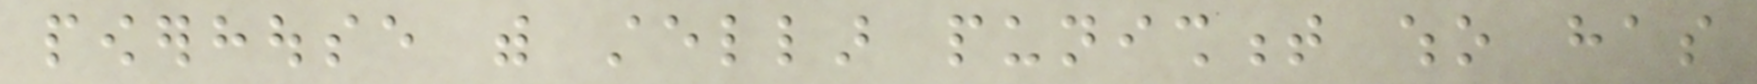powerhouse with stellar punishment who has
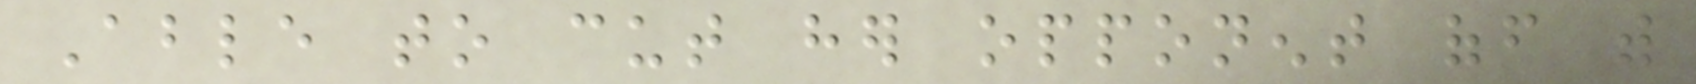Able to cut her opponent off with
